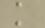k
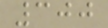300
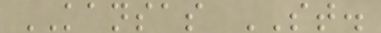KANSAS ST.
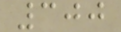300
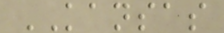KANSAS
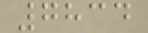7834
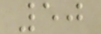50
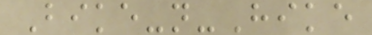Bike-n-Hike
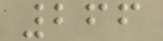266
